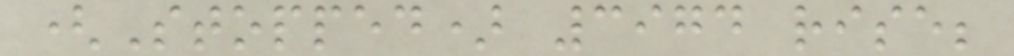(Stopped) 3974 rise;
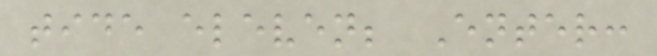tide eleven; Enter:
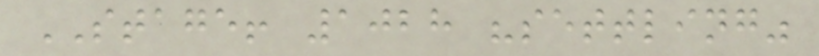STAGE! 1028 "settling"
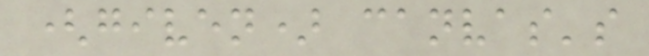(given) canvas's
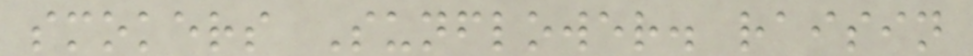smokers Sunflower. raisin
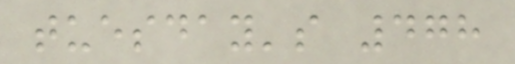tuesday's 478
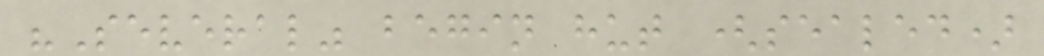"Several" begin hut (sealed)
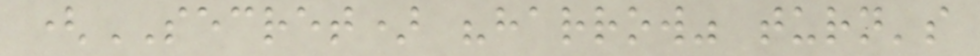(SECRET) "harrow" turn's
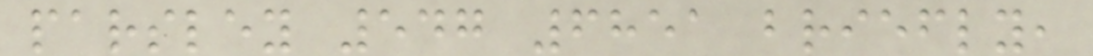parsley 547 6851 briefly,
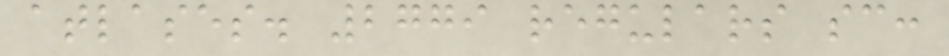atlases. 2779 regulars sc:
